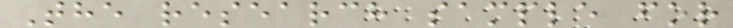The research sample for
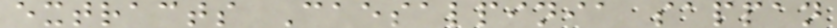extracts Caesalpinia sappan
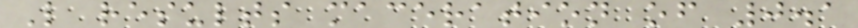L results maceration of 0.1
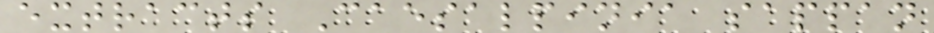extracts Caesalpinia sappan
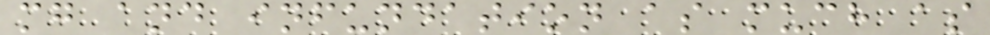mg and infundation as much as
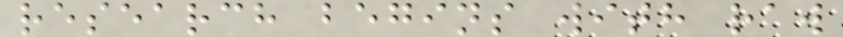research begins with raw
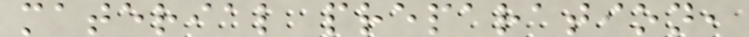material preparation,
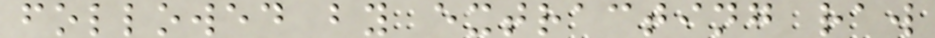followed by extracting raw
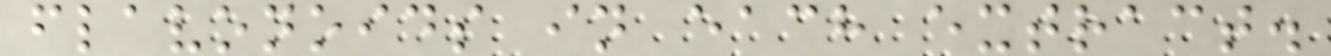flavonoids in each extract.
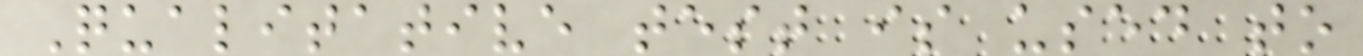Qualitative test is used to
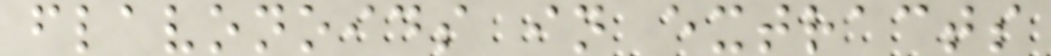flavonoids in extracts
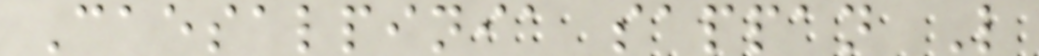Caesalpinia sappan L
